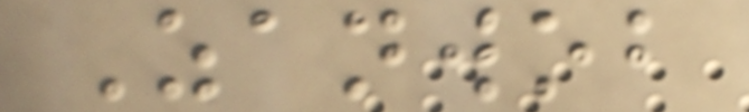Zanwob
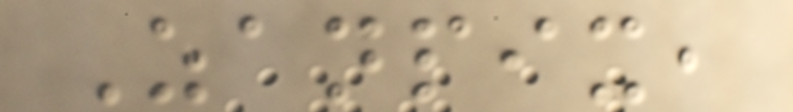Zanpix,
